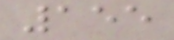155
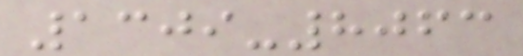1309-8063
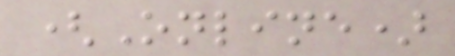(Online)
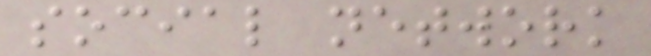social network
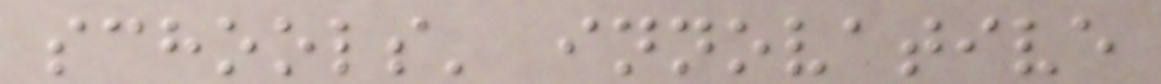schools' innovative
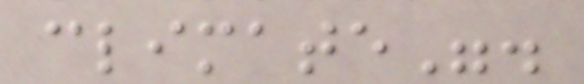climate".
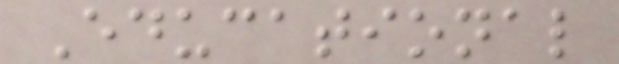Educational
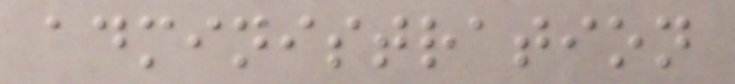administration
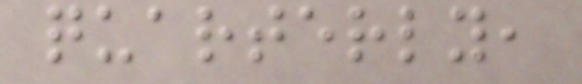quarterly,
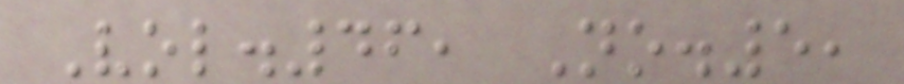Vol.46, No.5,
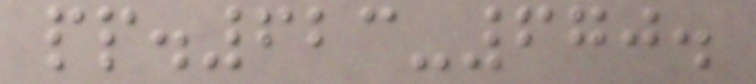pp.623-670.
